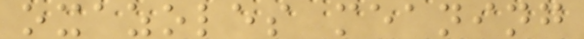oxazoles meaning
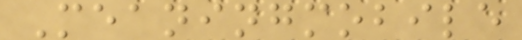Meaningmobile
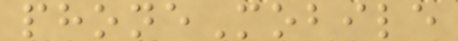phoneMobile
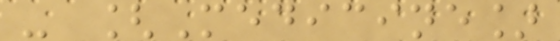- [Medicine]
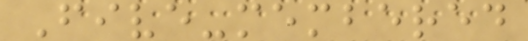Five-membered
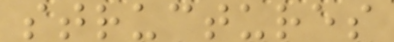structures
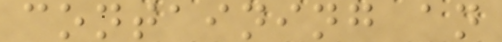containing an
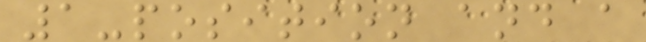1-position and a
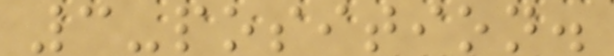3-position.
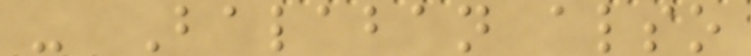- Balaban also
